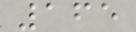165
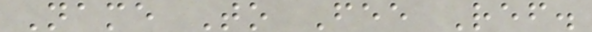Name To Fee Ref.
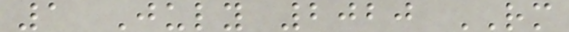1 July 2020 RM
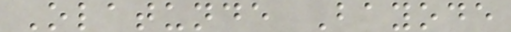Olatunde Bayode
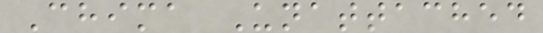Chima Unattached
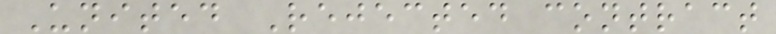United Rejected contract
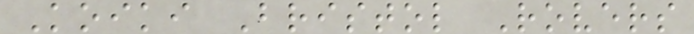Koiki Bristol Rovers
